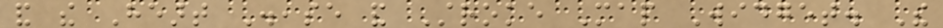and the Heart Disease and Stroke Map Widget. The
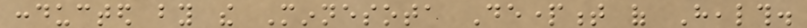conducted by the Minnesota Department of Health.
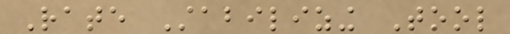Rate Stabilizing Tool
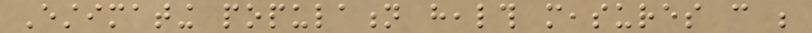Estimating population health measures can be
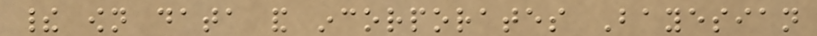their own data and incorporates Bayesian
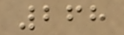268
